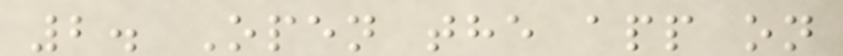2. Open the app on
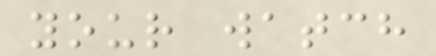your watch
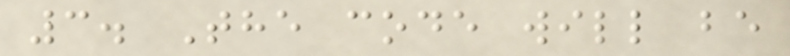3. The code will be
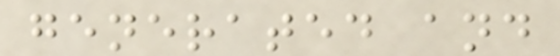generated and
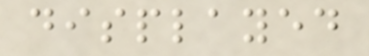displayed
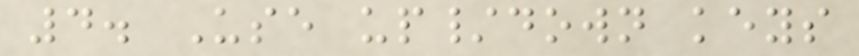4. Use up/down keys
